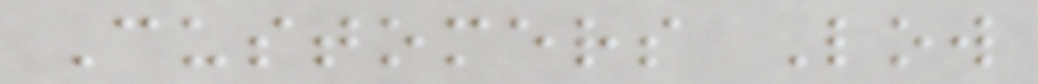Customers Low
